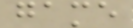game
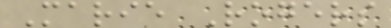Marie Rogers
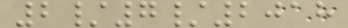2/7/2018
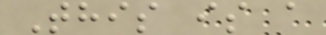This is a
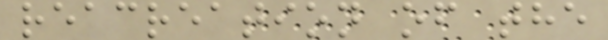reacreation of the
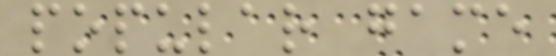popular game
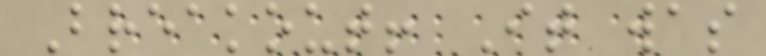Breakout! It was
